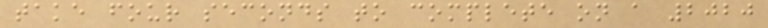take four seconds to complete on a 2020
